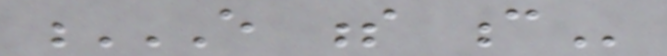E S C
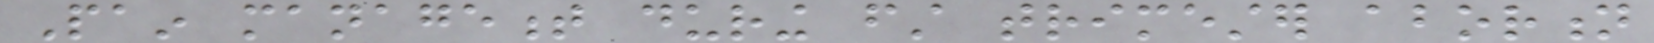Pain management during first trimester abortion
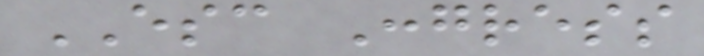ESC Congress
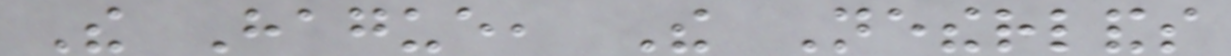The Hague, The Netherlands
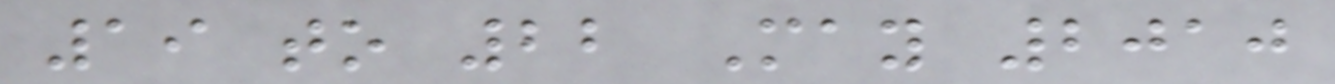19 to 22 May 2010
